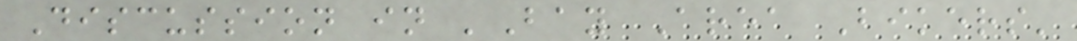Discussion in 'Bay Area Bikers'
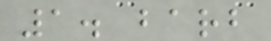1. barb
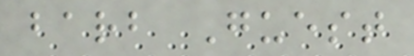barb Guest
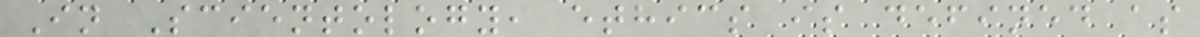In Scientology, ethics is defined as
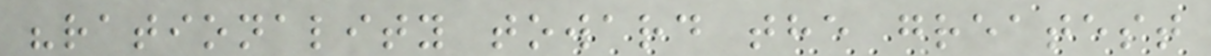"rationality toward the greatest
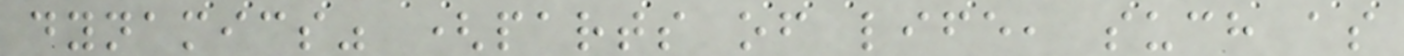dynamics" (parts of life, such as
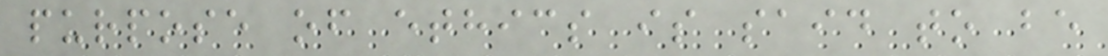purpose of ethics is said to be
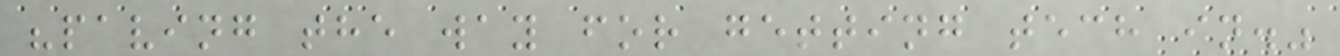"paving the way for getting tech in."
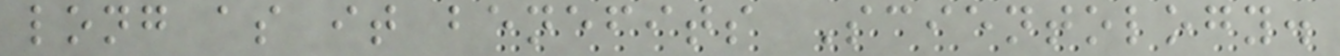long as it benefits Scientology.
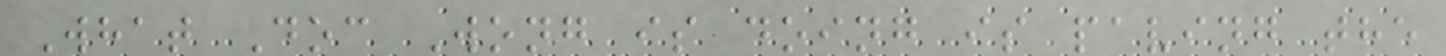What Doc Wong is doing is paving the
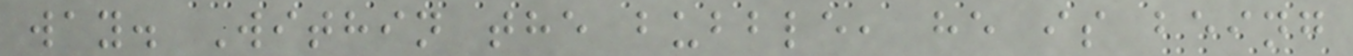way. Within the bubble, he is being
